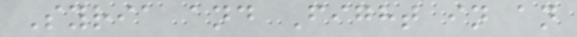Syria and Fight in an
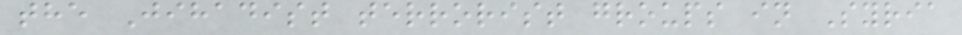the Jihadist terrorist groups in Syria
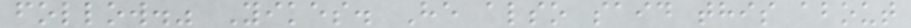follow." Yikes. He also said this about
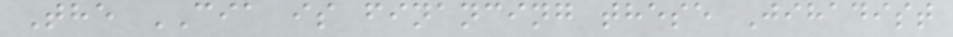The CIA is financing these Jihadist
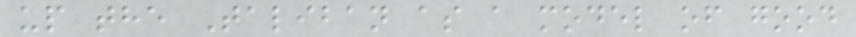up the Taliban as a model of good
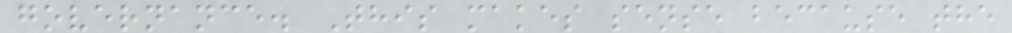governance. This makes sense because the
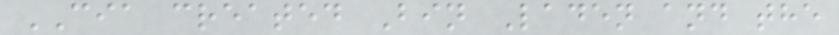CIA created Bin Laden and the
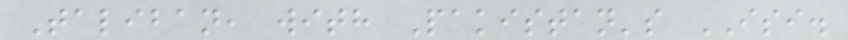Taliban, with Pakistan's ISI.
